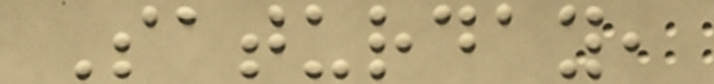Saturday,
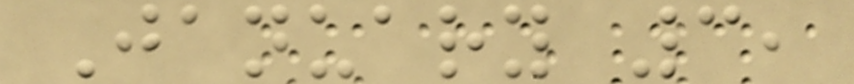January 3,
